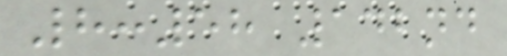8:58 142nd
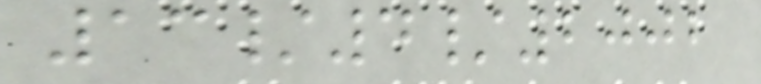13/4/2002
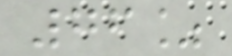76%
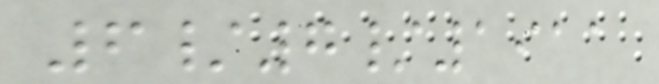6/7/1911
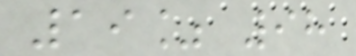19% 98
